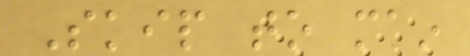Skip to main
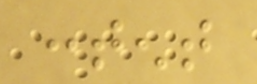content
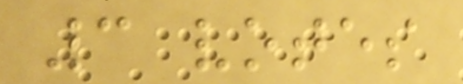3 votes
